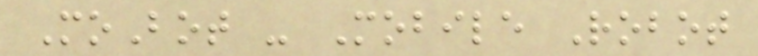MoBot - Mobile Robot
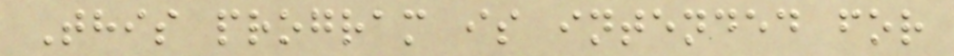This program is intended for
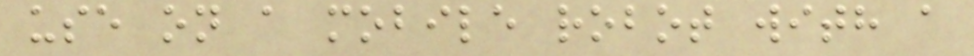use on a mobile robot with a
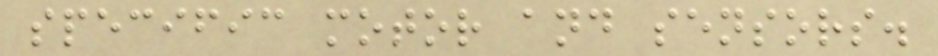specific motor and sensors.
